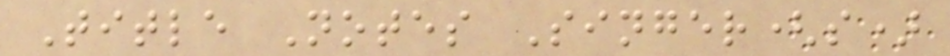Title Notes Singer(s)
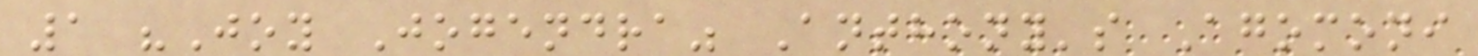1 "Joy Jogendra" Anthony's Agomoni
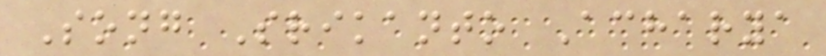Song Srikanto Acharya
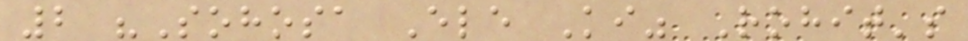2 "Sohosa Ele Ki" Rohit's
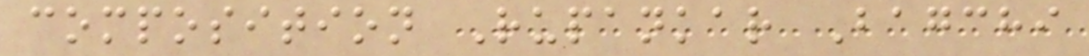composition Rupankar Bagchi
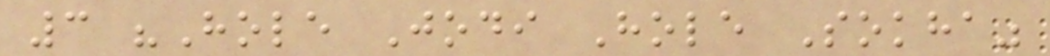3 "Hole Jodi Hole Sokha"
